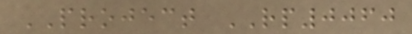PROJECT RP0060
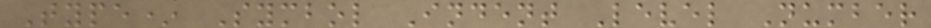Type* Symbol Indent Level Number
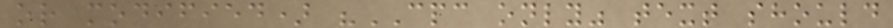or modified) "CPC only" text should
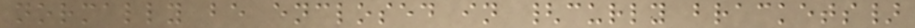normally be enclosed in {curly brackets}
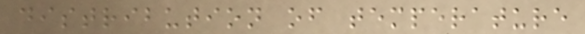distribution of temperature
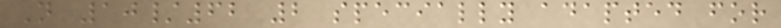N 10/62 2 specially adapted for
